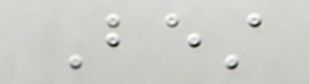Best
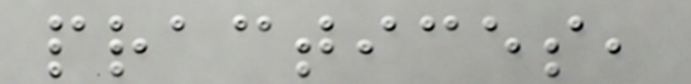practices,
